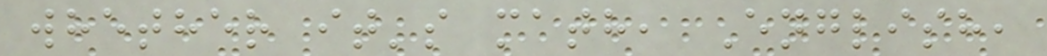whether it's math, English,
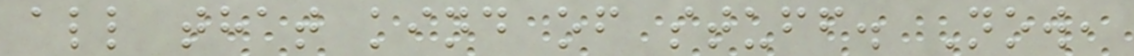all that kind of stuff. Now,
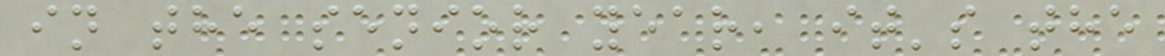in the senior year, it's the
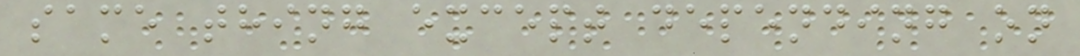same thing except depending on
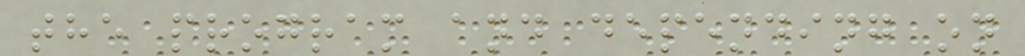the program and depending on
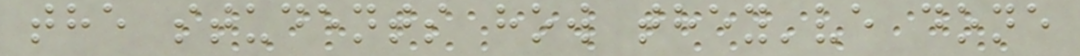the students how they've done
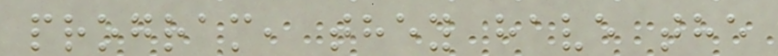program, they have the
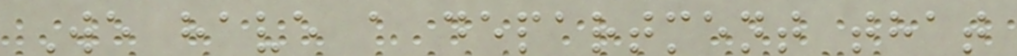We have a department that
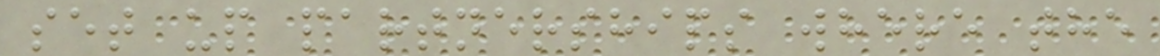set up partnerships where the
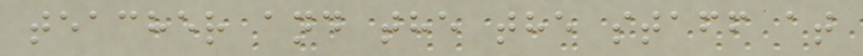teacher and the the staff at
